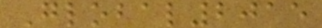Global2015
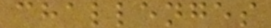challenges
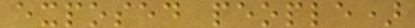exposed people)
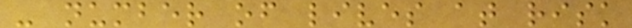- number of lives at risk
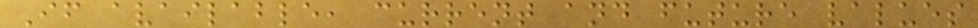If available, current and future values
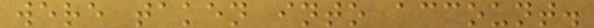were taken into account.
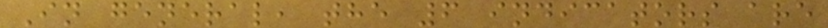In general, the 6 indicators are
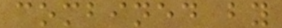combined by
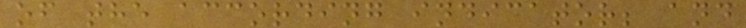of the according indicator; and
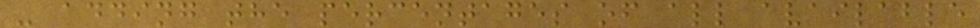- adding the percentages of all available
